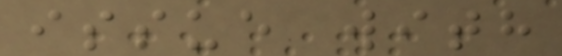issue with
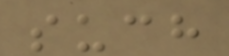such
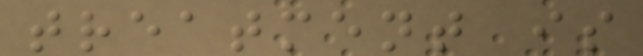treatment is
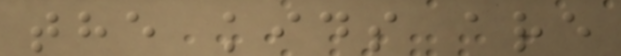the kids are
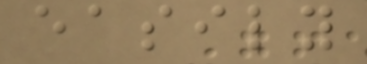easily
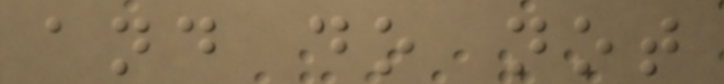and do not
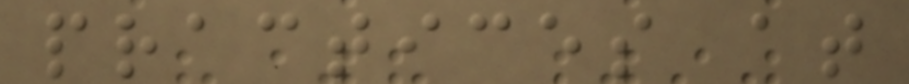practices at
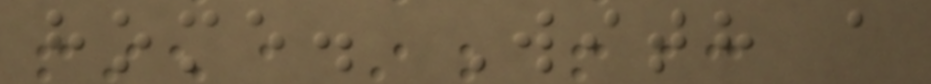home. With a
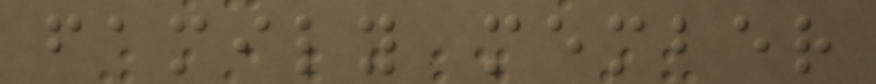family member
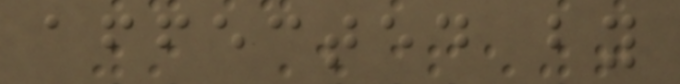affected by
